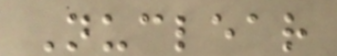Nuclear
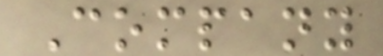Company
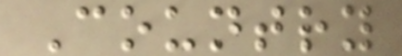Country
